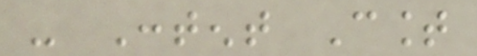- Content Count
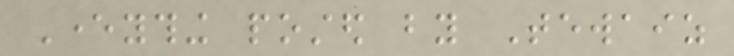Everything posted by Tewaiz
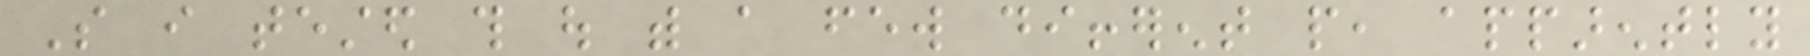So i tested this out with a few different people, apparently
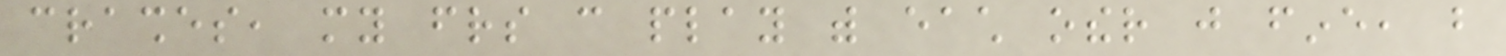crashes, my friends can play with each other just fine, but
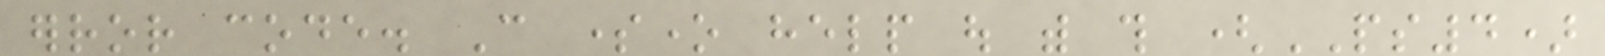error code. Can someone help out with this (PS4)
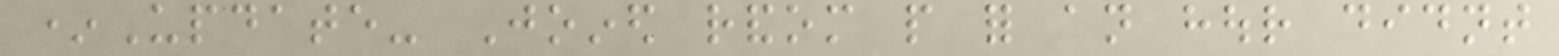*Update- Joined random people for an hour didnt
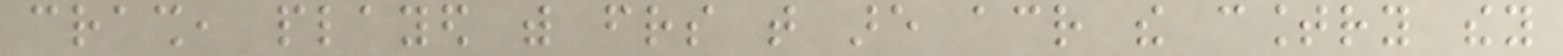crash, played with friends that are across the country they
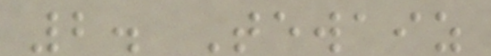2. Tewaiz
